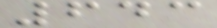643
